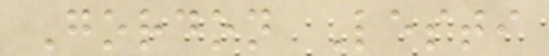Gordon Lesti
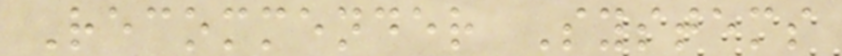Recommender Systems
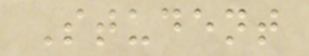Student
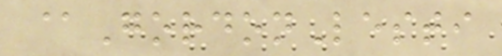@GordonLesti
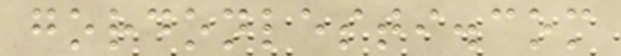gordonlesti.com
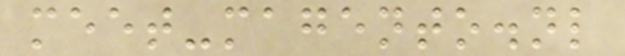meet-magento.nl
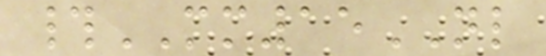#MM15NL
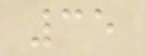35
